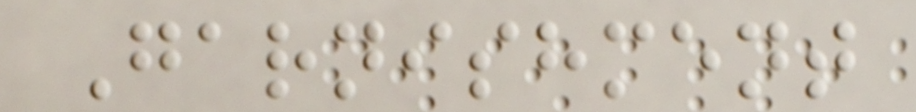Garnishment
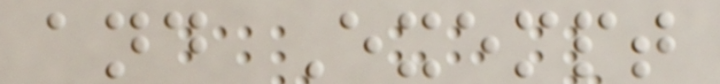and Exempt
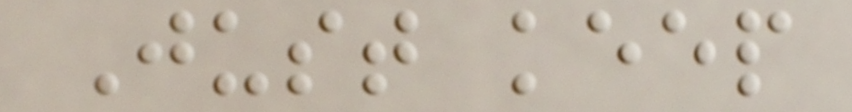Just keep
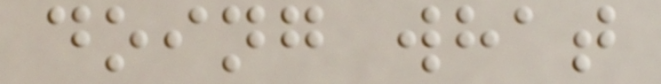doing what
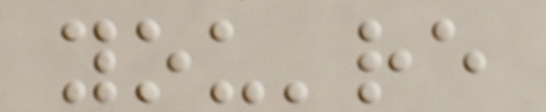you're
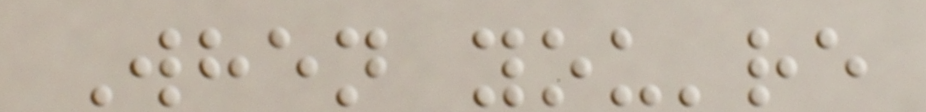When you're
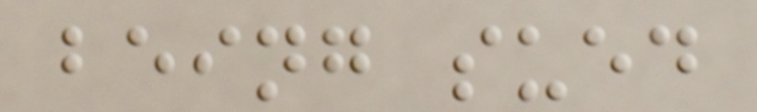being sued
